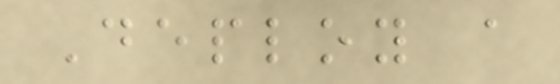Deploy a
